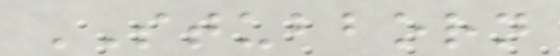STUBBORN
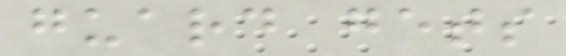guard gets
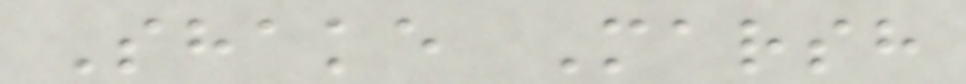Shake Marsh
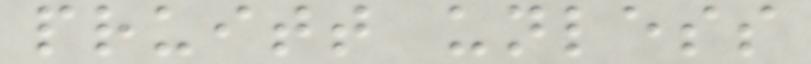pruitt unless
